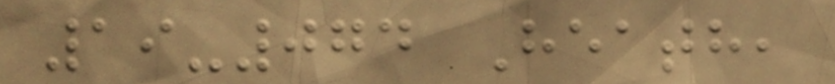19-074 Heath,
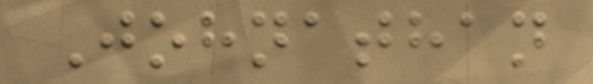Johnathan
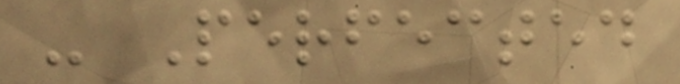- Perfected
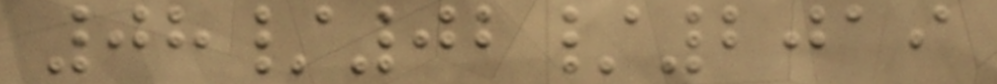08/02/2019
